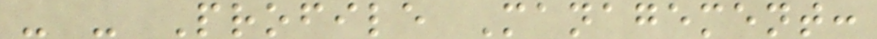- - Profile Management:
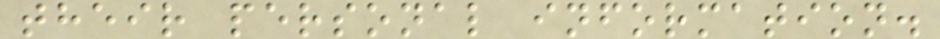their personal information.
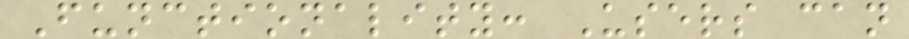Functionality: Users can
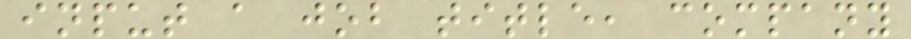input a job title, company
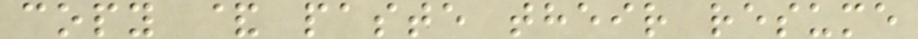copy & paste their resume
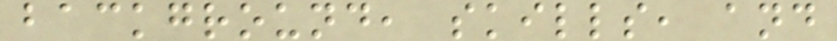background, skills, and
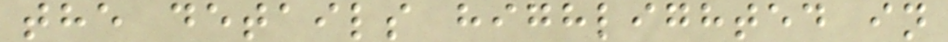the details highlighted in
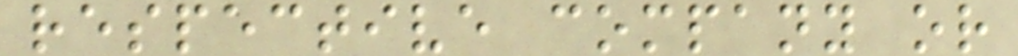respective company or
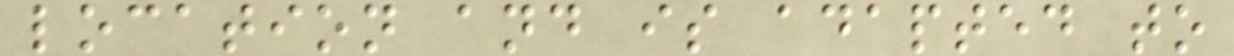location and is adapted to
